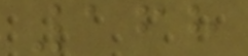168
